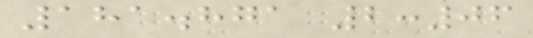181.871 2:06
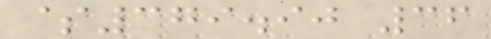$379.90 36
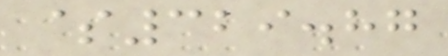$329.87
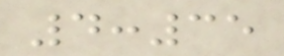4:35
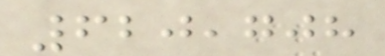620,708
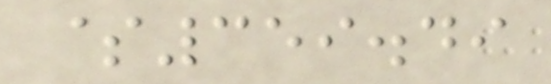$359.49
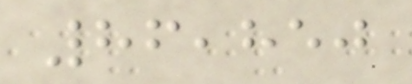86,850
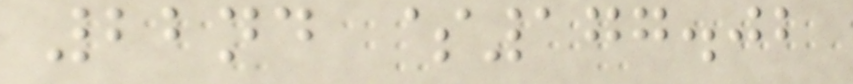22nd $177.02
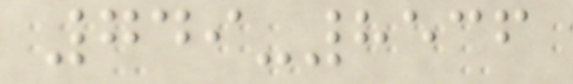749-8536
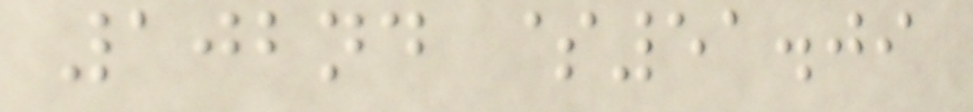102nd $51.09
